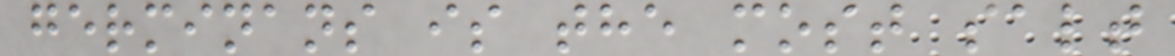germinans is the most salt
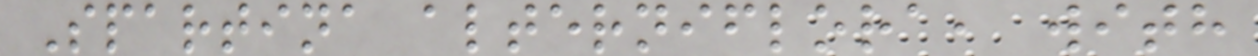Spartina alterniflora, with
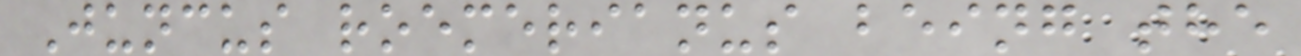Juncus roemerianus being the
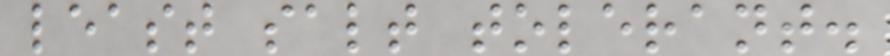least salt tolerant.
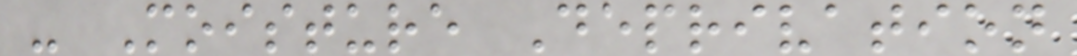- Moisture Deprivation
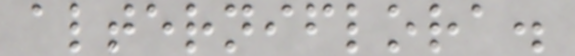alterniflora.
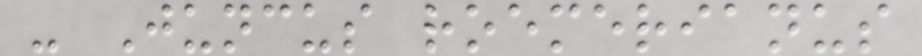- Juncus roemerianus
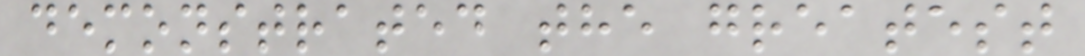demonstrated the greatest
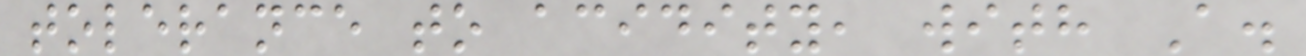tolerance to acidity, with A.
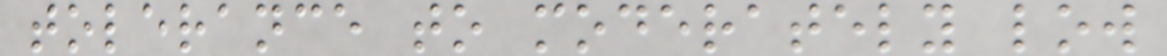tolerance to moderately low
